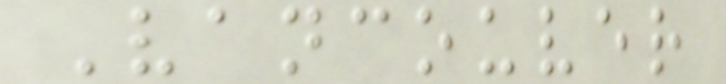Vancouver
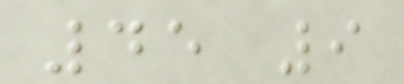45 9
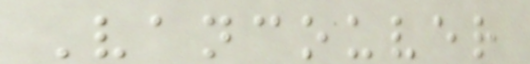Vancouver
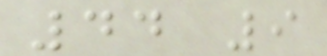44 9
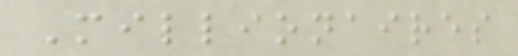Millionaires
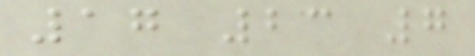17 23 7
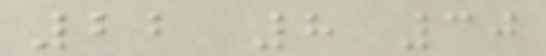22 8 30
